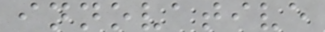innovative
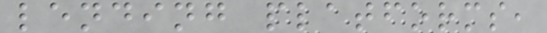lending platforms,
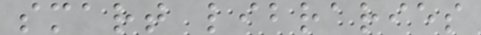smart libraries
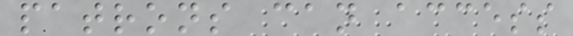patrons can access
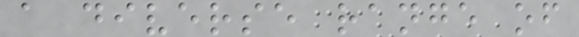a diverse range of
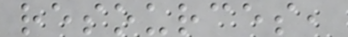resources,
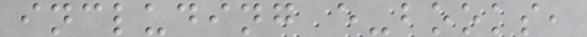including e-books,
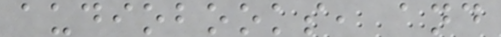audiobooks, and
